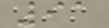91
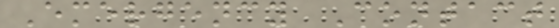Emergency Contact
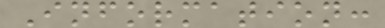Information:
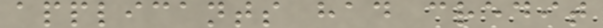applicants had credit
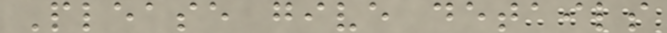Please give details
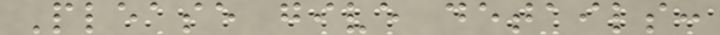Please give details:
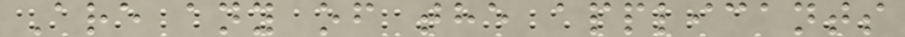Are any of the applicants
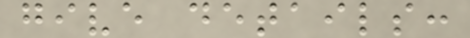give details:
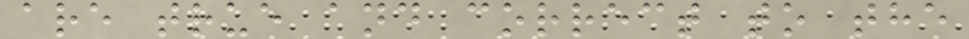are true and correct to the
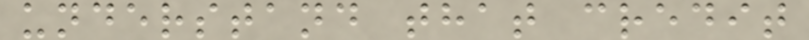understand that credit
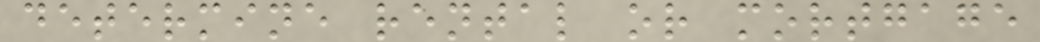determine rental or mortgage
